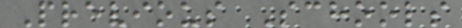Previous Schools
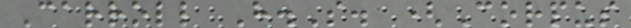Carroll H.S. (Corpus
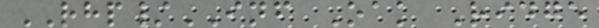RHP/INF Oak Ridge
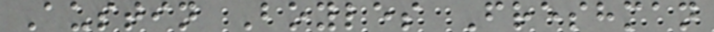Austin Boyles Freshman
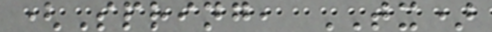(Spring, TX)
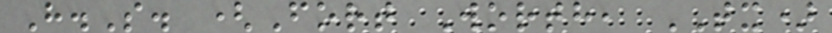H.S. (Fort Worth, TX)
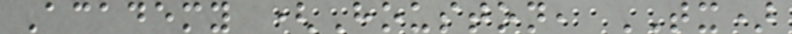Academy (Houston, TX)
